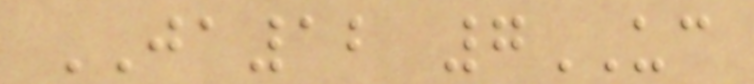JA12 7UC
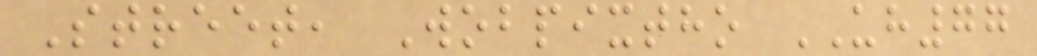Street, Wobpixtho UH77
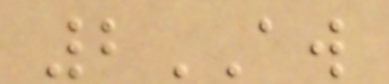2AW
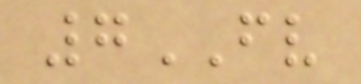7FV
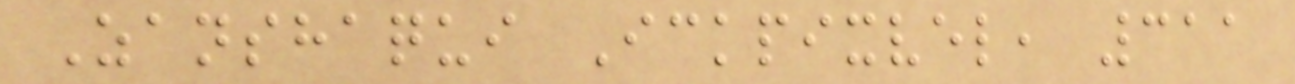Zanshaqui Ickpixvel, 311
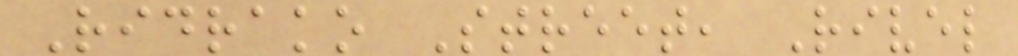Ridrako Street, Rivel
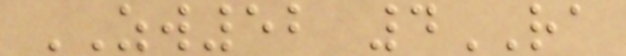ZW52 4RA
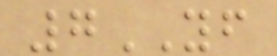7YF
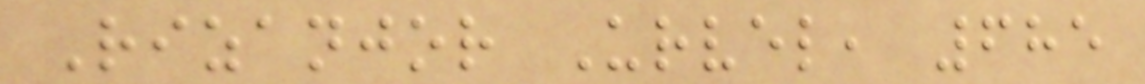Rizanjor Urvel, 685
